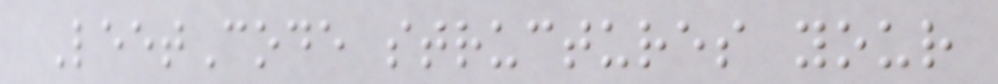LeetCode structures your
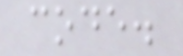code.
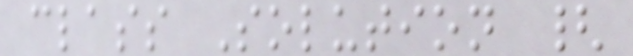class Solution {
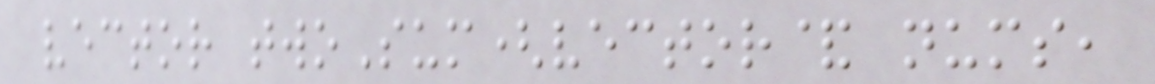vector twoSum(vector& nums,
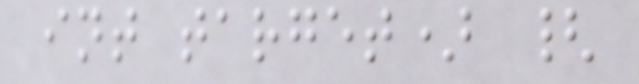int target) {
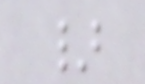}
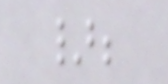};
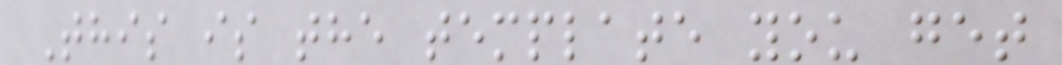This is the template you get
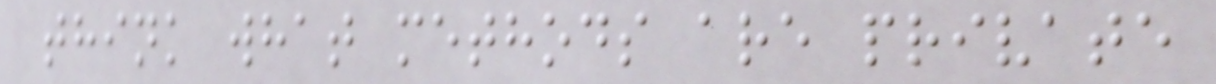think what methods are private
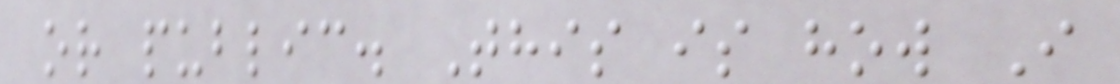or public. This is how I
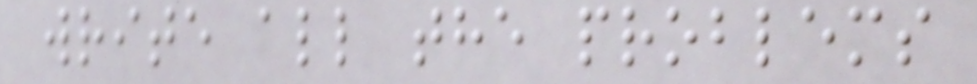write all the problems
